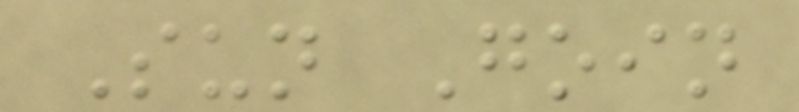Sun Goin
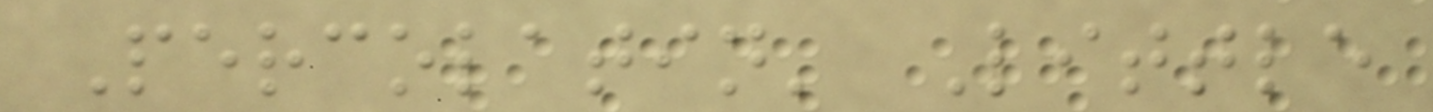Percolatin' Little
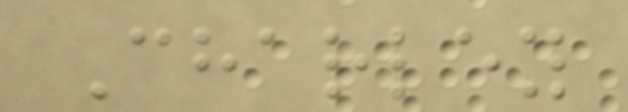Charley
